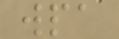wpa
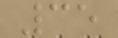35
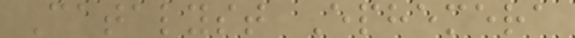Catalyst Ephemera
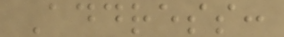Address:
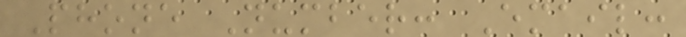Phone Number: Email:
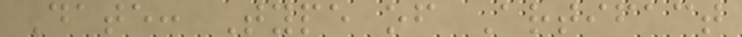Date: Type of Artifact
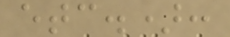etc.):
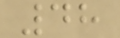48
